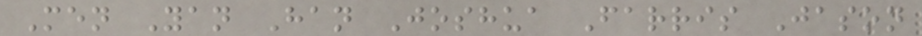Men Yan Han Joshua Farris Jason
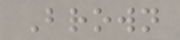Brown
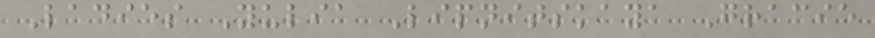Ladies Yulia Lipnitskaya Gracie
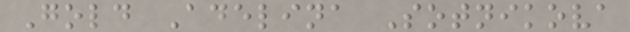Gold Adelina Sotnikova
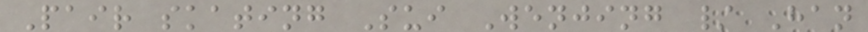Pair skating Sui Wenjing / Han
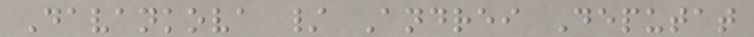Davankova / Andrei Deputat
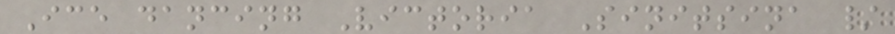Ice dancing Victoria Sinitsina /
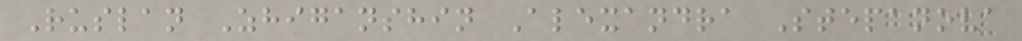Ruslan Zhiganshin Alexandra Stepanova
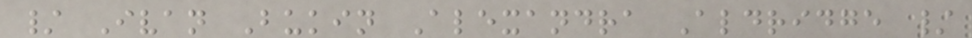/ Ivan Bukin Alexandra Aldridge /
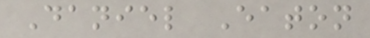Daniel Eaton
